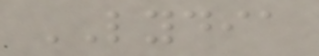LYDIA
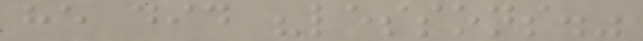he did "lessons."
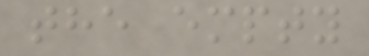the empty
